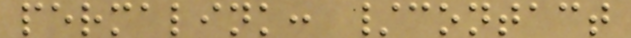permalink: /contact
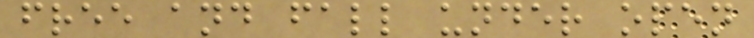free and fall under open
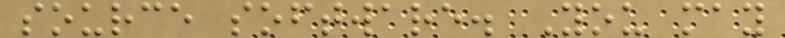source software. You may
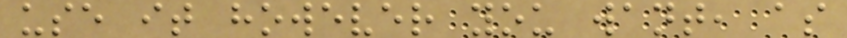use it however you want, as
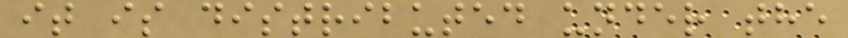it is distributed under the
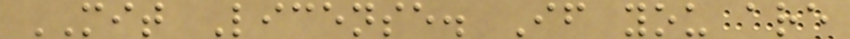MIT License. If you are
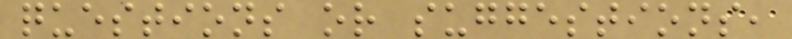questions or suggestions,
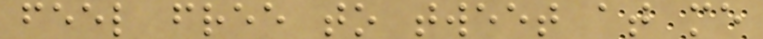feel free to tweet at me
